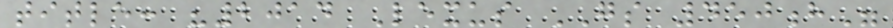title: "2014 Lexus GS 450h"
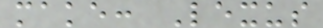make: Lexus
